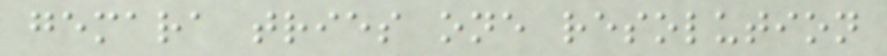gemara tries one resolution
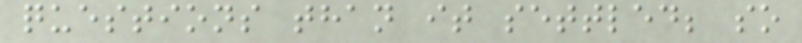questions than it settled; so
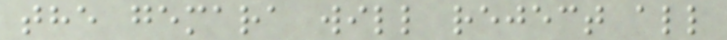the gemara will reject all
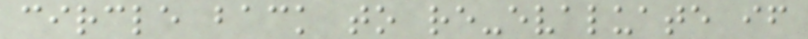circle back to re-evaluate if
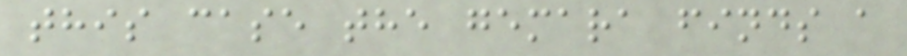this case the gemara finds a
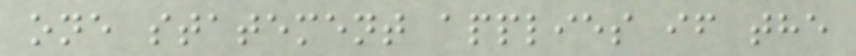one statement applies if the
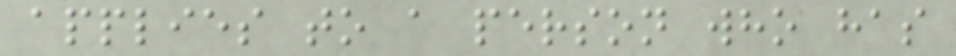applies to a person who has
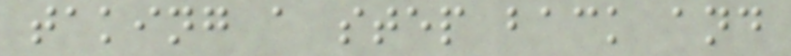taking a step back and
